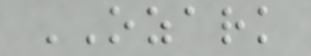OZARK
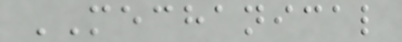MECHANICAL
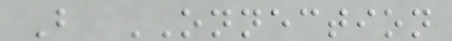B ONNECTION
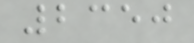2350
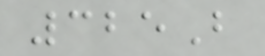325B
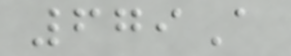679A
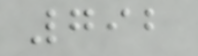792
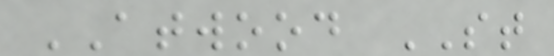ATWOOD ST
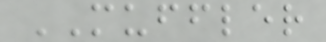MUFFLER
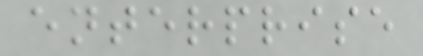enterprise
